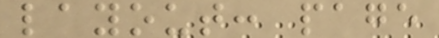layout: page
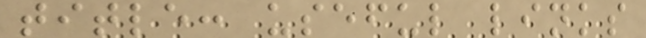title: useful links
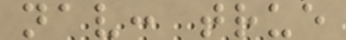nav: true
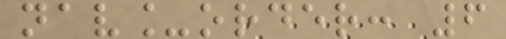nav_order: 6
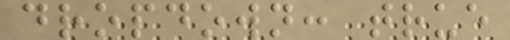dropdown: true
